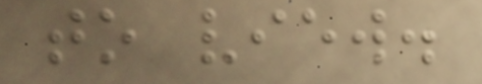to view.
